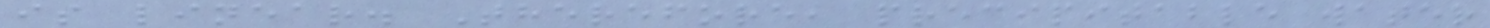is linear. Therefore, precipitable water
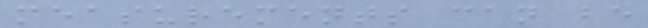measurements can be
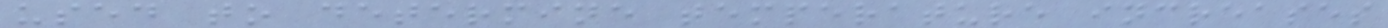used to determine temperature increases
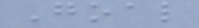Goal
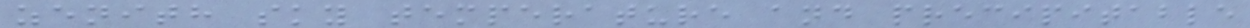zenith sky temperature and precipitable
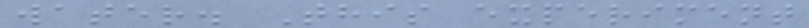water. This experiment
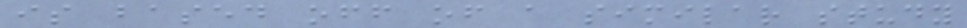is based off of a similar study
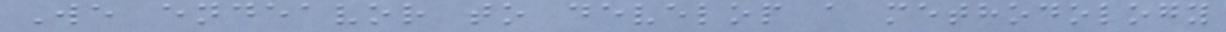We endeavor to develop a methodology
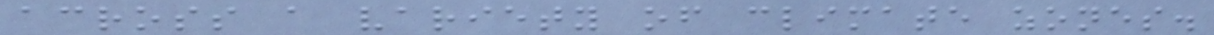across a variety of climate zones.
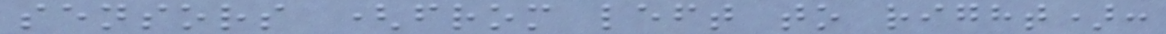sensors (from left to right):
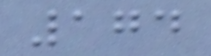174
